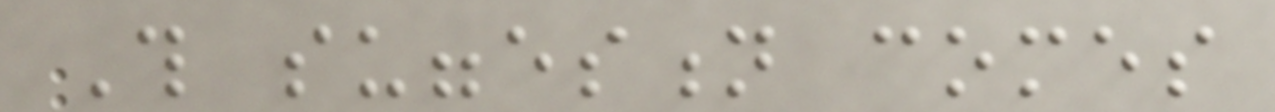This suggestion comes
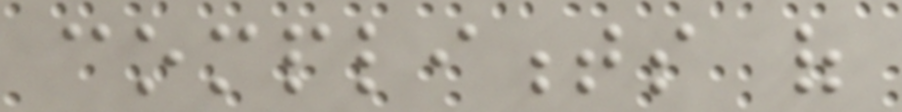compliments of
